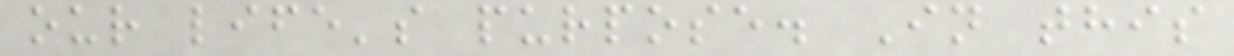our life's purpose. In this
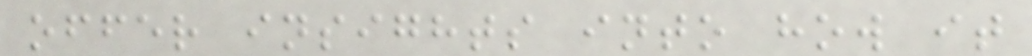offer insights into how it
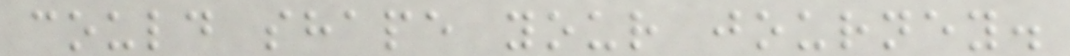could shape your journey.
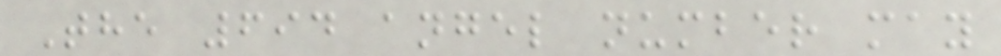The 694 angel number may
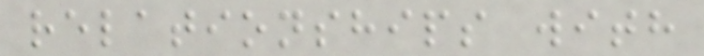relationships with
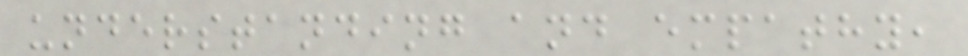understanding and empathy,
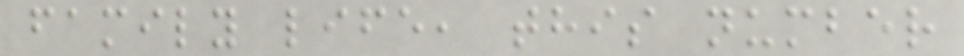family life, this number
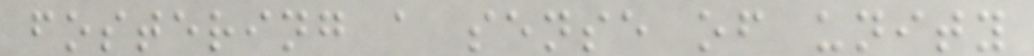fostering a sense of unity
